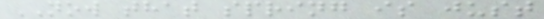NOW that spring is just
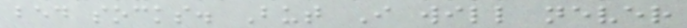bed socks. But I will never
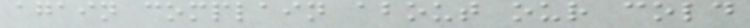again complain about our cold
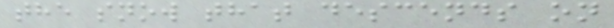the snow that descends on
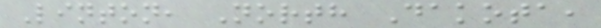Linton, North Dakota,
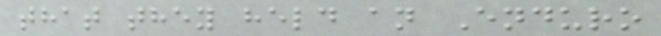that they held an Enduro
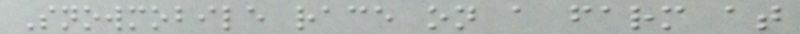Snowmobile race on a farm at
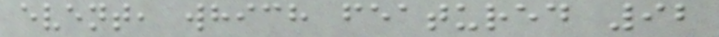event, which featured 92
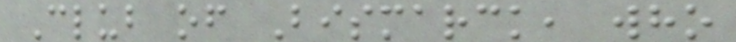Club of Bismarck, who
